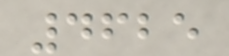4625
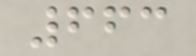663
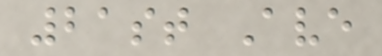21st Ave
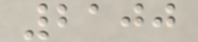2100
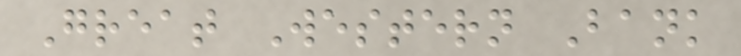Great Western Bank
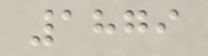1879
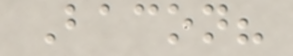Bacon?
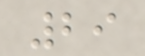29
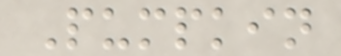Pumpkin
